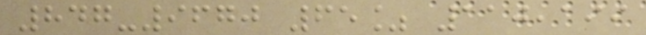847-9670 65% 110,199
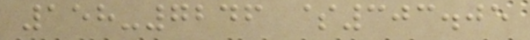158-7246 $303.05
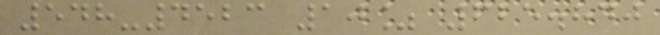548-4523 10% 625.840
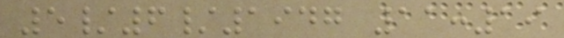5/6/1947 11:19
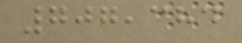707,384
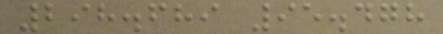298.689 95.478
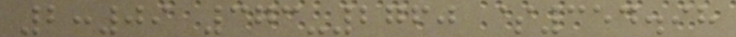2:09 373-2760 $354.98
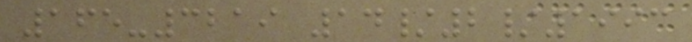165-3219 14/2/1993
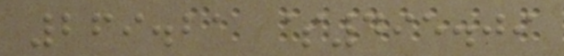269.21 $495.09
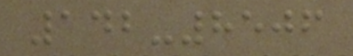142-8506
